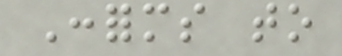Conforms to
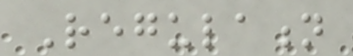Regulation
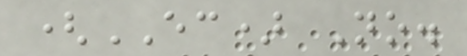(EC) No.
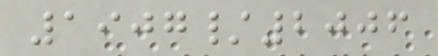1907/2006
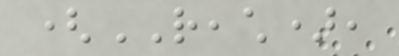(REACH),
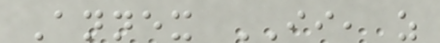Annex II, as
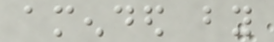amended by
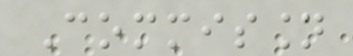Commission
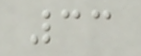33
